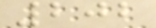202
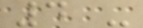4 -
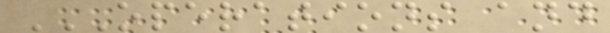OPERATIONS AND
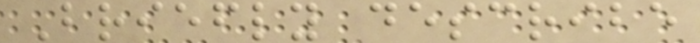Briefly describe
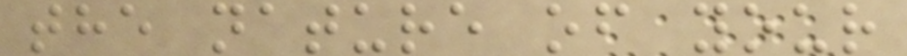the nature of your
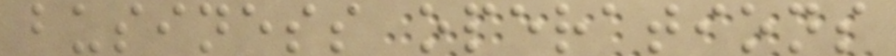business operations
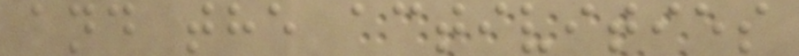and the activities
